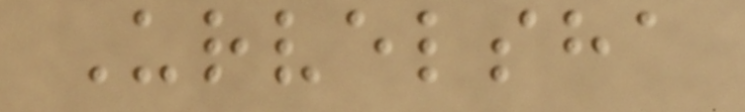Urvelsha
